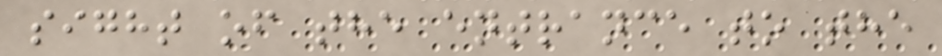sight of the entrance to the
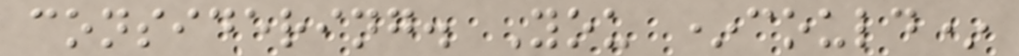considering. You *could*
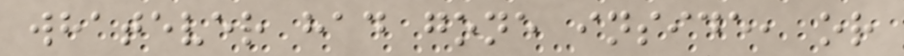whatever had gone inside, or
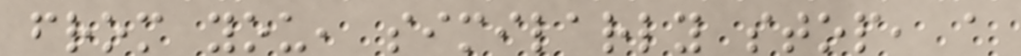from you, similarly stop, a
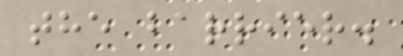the barrier.
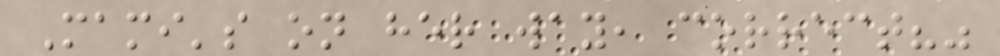Mami's on her way, correct?"
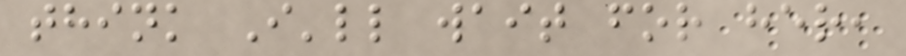think I'll wait for her,
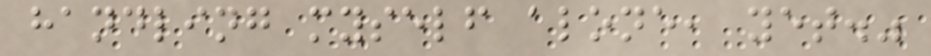handling myself alone, yet."
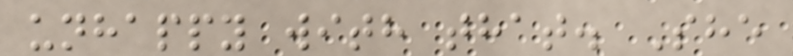unhappy with that. She
